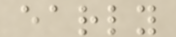early
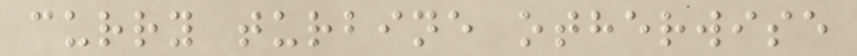curry turbine otherwise
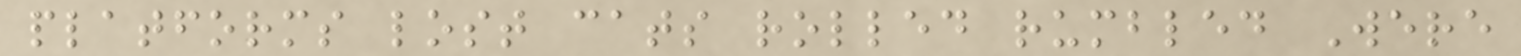platforms lost cats rolled rumbled Were
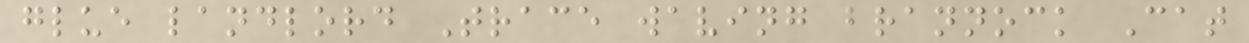glue landlord Trace waving brannock Cat
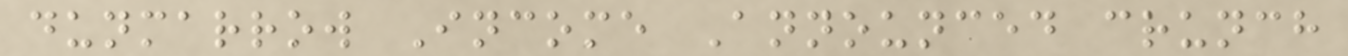dunmarrow Income Announced crunch
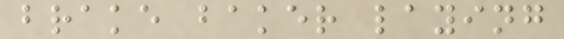brake baker laying
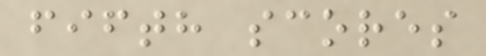fifth scores
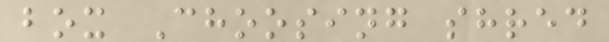box Choosing shred
